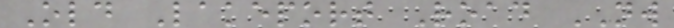Old Lakeport Road NW
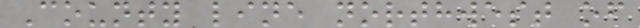County line northwest of
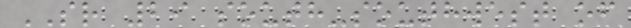SR 29 south-southwest of
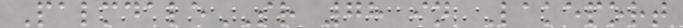PalmdaleSR 78 in Lakeport
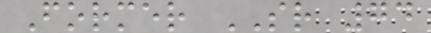Former SR 74
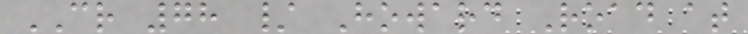CR 78 / Howard Road at
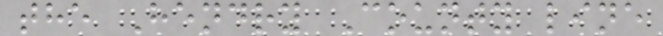the Hendry County line
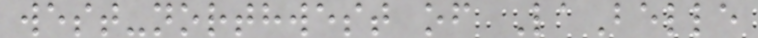west-northwest of LaBelle
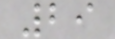29
